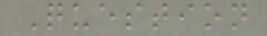Question
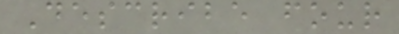Describe four
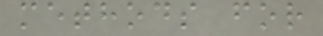methods for
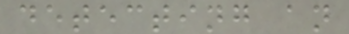detecting an
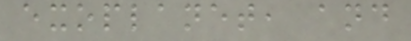exoplanet, and
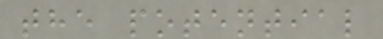the potential
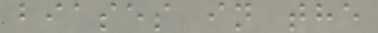biases in the
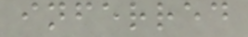inferred
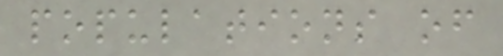populations of
